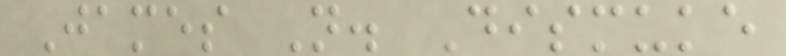James N. Dismuke
